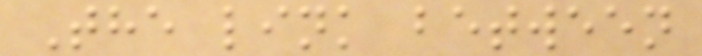The link between
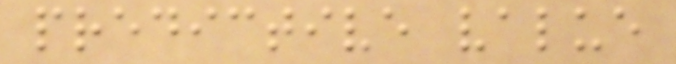predictive value
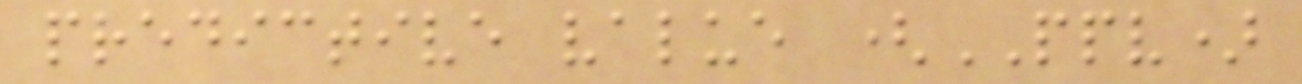predictive value (PPV)
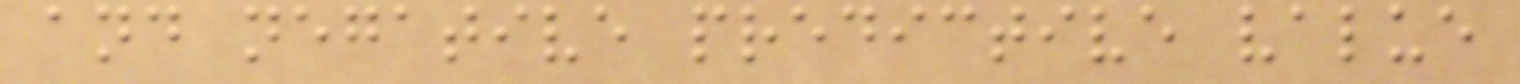and negative predictive value
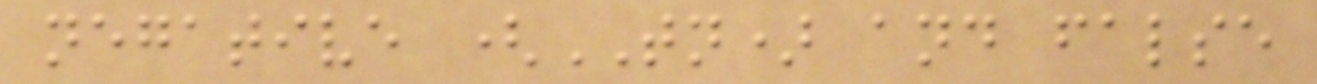negative (TN) and false
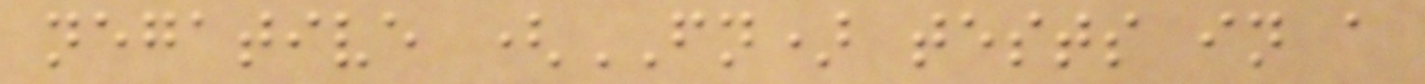negative (FN) tests in a
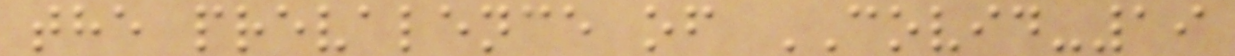the prevalence of COVID-19
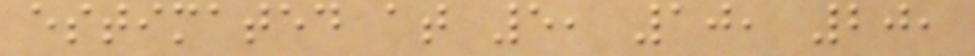estimated at 5, 10, 20,
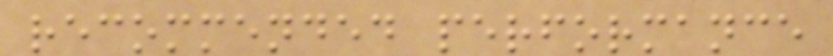recommended performance
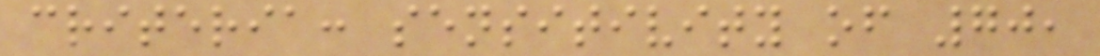criteria: sensitivity of 70,
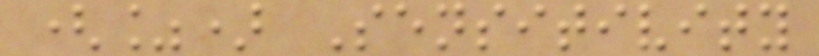(%) Sensitivity
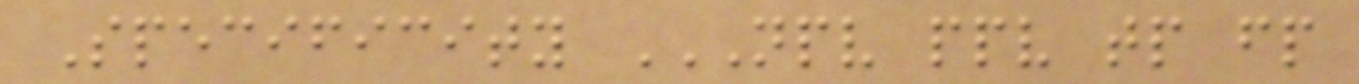Specificity NPV PPV TP FP
